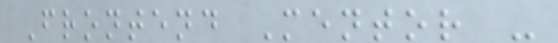Frontend Mentor -
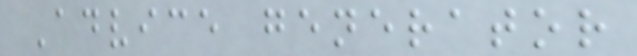Advice generator
